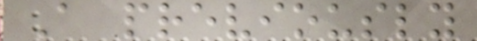A previously
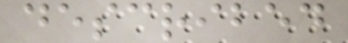described
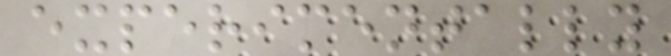experimentally
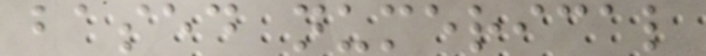based numerical
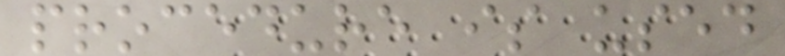procedure is used
